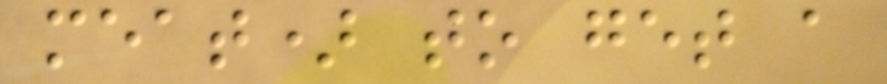meat) to get a
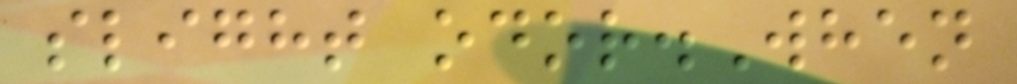slight odor.When
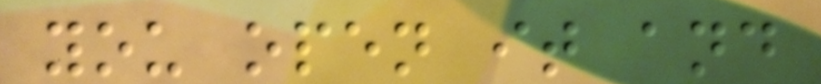you open it and
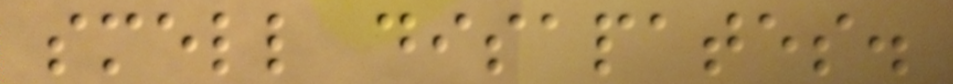smell disapates.
